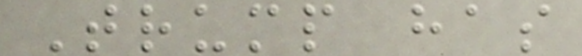Trump has
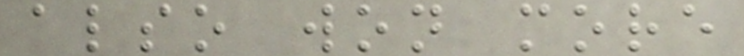also won more
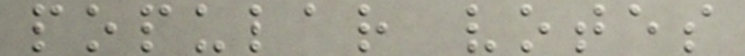popular votes
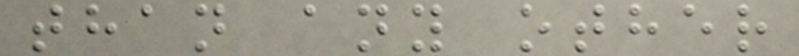than any other
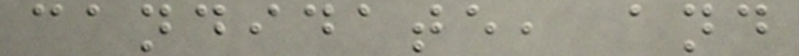candidate, and
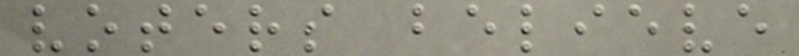voters believe
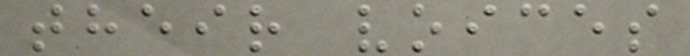their voices
